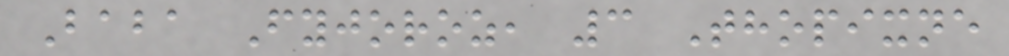Baba Fyjoroz, 3 Thopixne
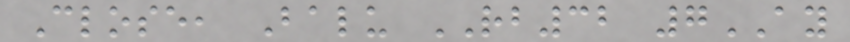Close, Balu RB32 7AY
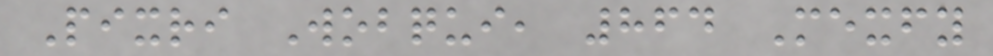Pixri Wobqui, 864 Mexfy
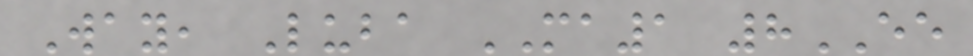Way, Luba MA1 8EE
